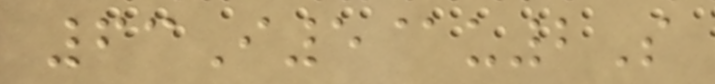63I5@u2S
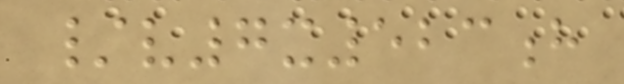/v7x523h
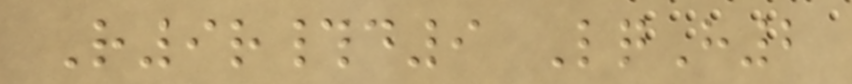R9r#d9 LqH2
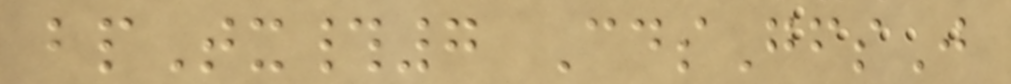bpTx#7 CdsGfsJ
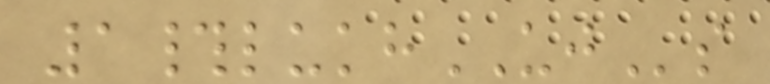1#lukhUJs
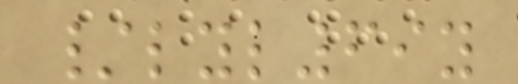/lyl69y
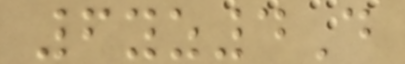6yz4D
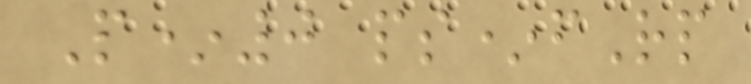P*0 ps*fRp
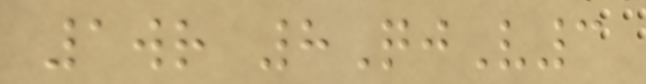1wr 8QjV3
